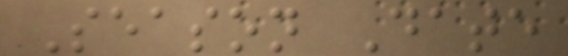Season Date
